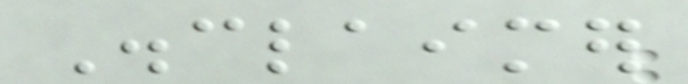Disclaimer
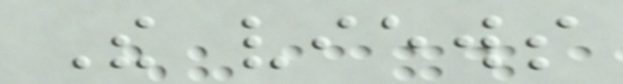The views
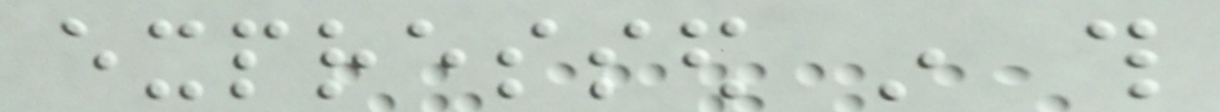expressed in this
